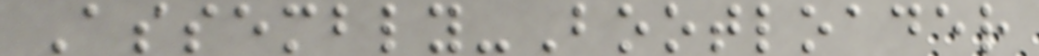Assembly-Bootloader
